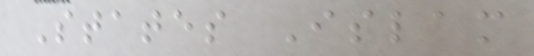States Islam
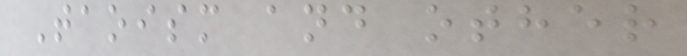Taoism and other
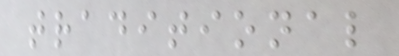traditional
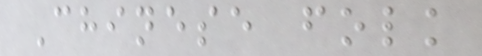Chinese folk
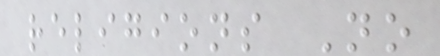religions No
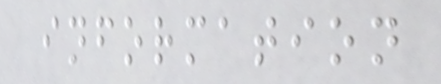information
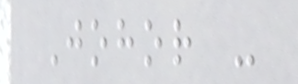Johor -
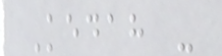Kedah -
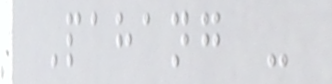Pahang -
